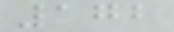172
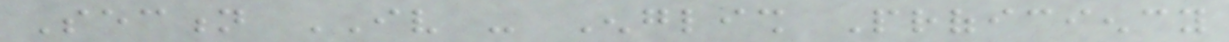Section IV - English Proficiency
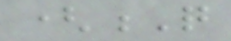(Q
